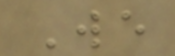We
